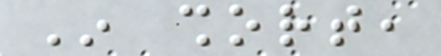In short,
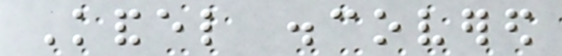Kandel discovered
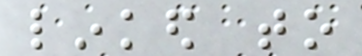linked to
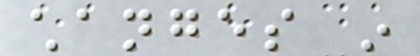changes in
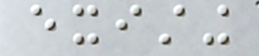existing
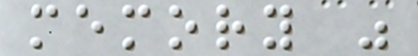memory was
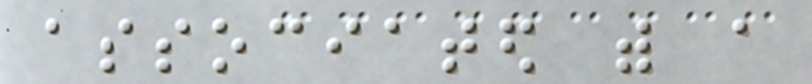associated with a
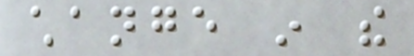change in the
